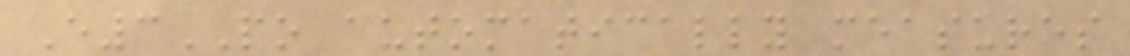E3PO automatically measures
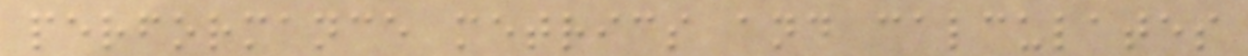performance metrics and calculates
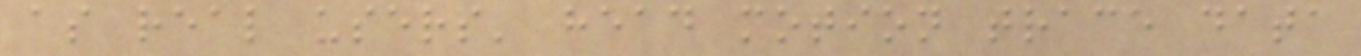as real users' head motion trace data
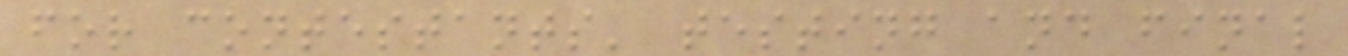for contestants' testing and final
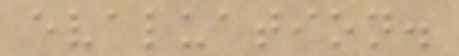evaluation.
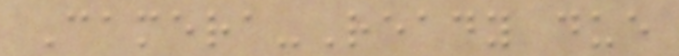Camera-Ready due
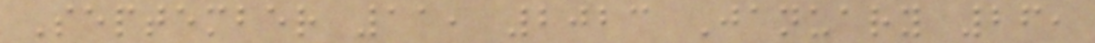September 11, 2023 January 26,
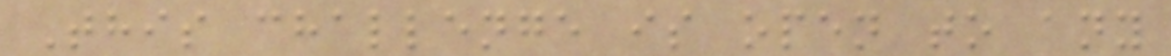This challenge is open to any
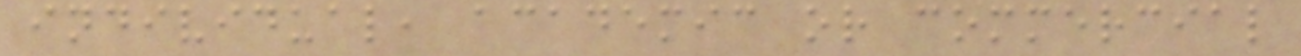individual, academic or commercial
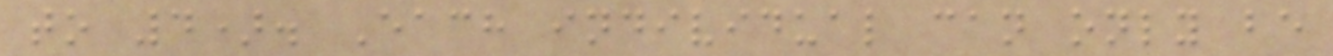to 4). Each individual can only be
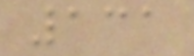131
